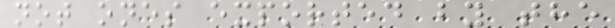not ones exported by the
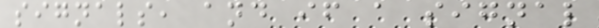signals, and if a signal
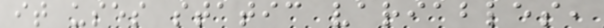it uses static variables,
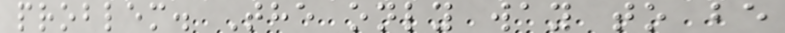problem. The only way to be
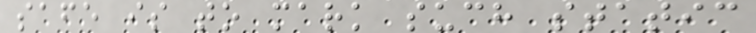safe is to mark such static
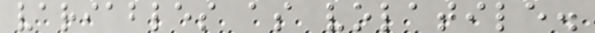variables as volatile.
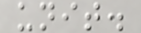unit.
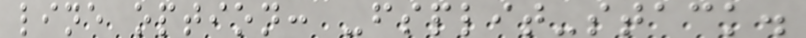line option: -fsplit-stack.
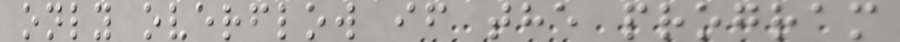only overflow if the program
